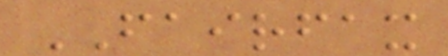FAIRFAX
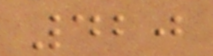420
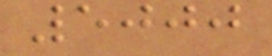5000
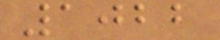1022
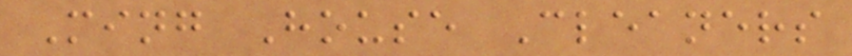Ming House Cleaners
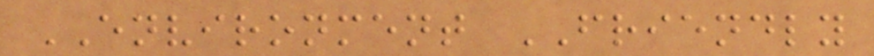ENVIRONMENT FRIENDLY
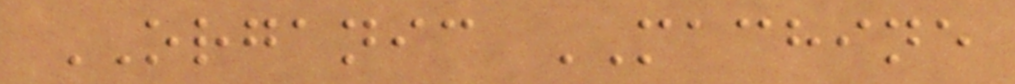ORGANIC MACHINE
